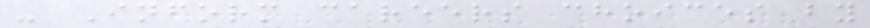- Inform careers choices by
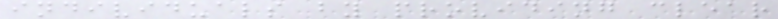individuals by providing clear
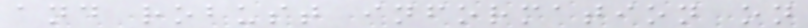and robust information on
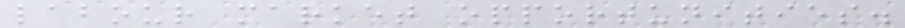labour market opportunities.
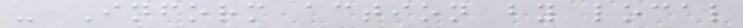- Inform action by local
